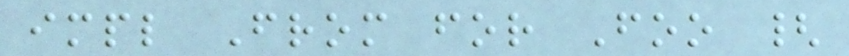impl From for Foo {
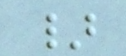}
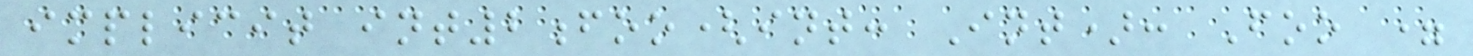implicit int2foo(int: Int): Foo =
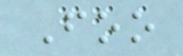Foo
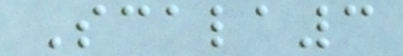Scala3
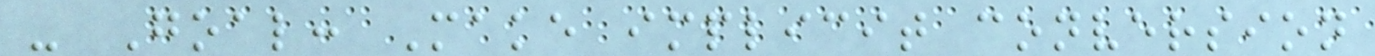- Goal: Make implicit conversion
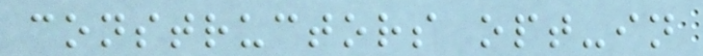constructors opt-in
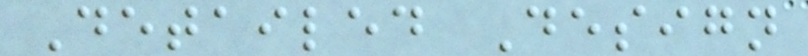Detailed Design
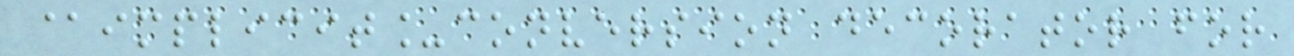@implicit_conversion decorator for
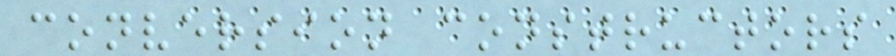conversion constructors
